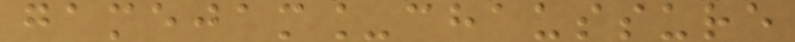gamejam_chaussure
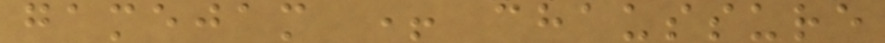gamejam + chaussure
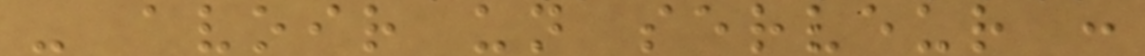- avoir un serveur :
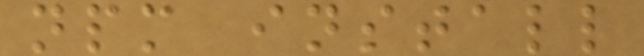npm install
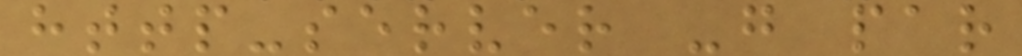http-server -g par
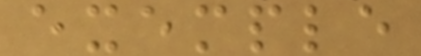exemple
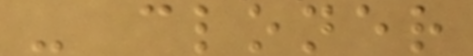- cloner
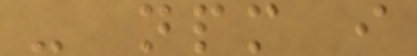- npm i
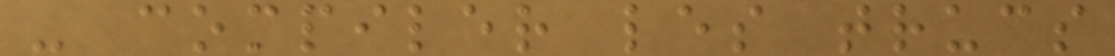- compiler les trucs
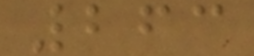263
